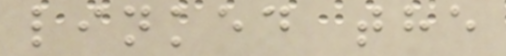linked the
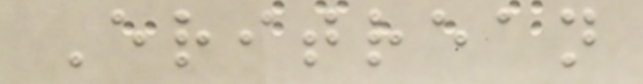Eritrean
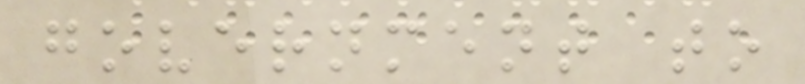government to
